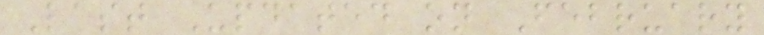Last Updated on February
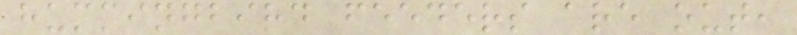hummingbird feeders are out,
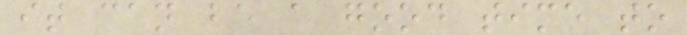it can be a good time to
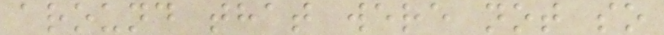around that were not so
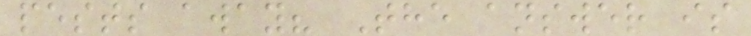pests away? The answer is
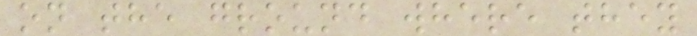on the ground where they
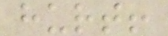hurt!
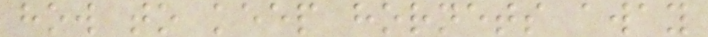how to keep hornets away
